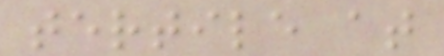tertile at
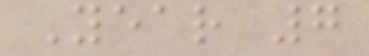Year 7
